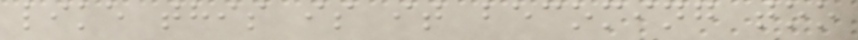like this is it becoming too
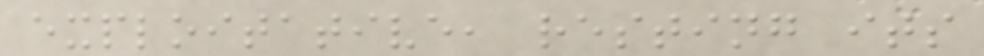exploitative, resting its
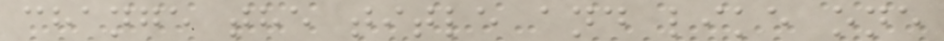change the title and like one
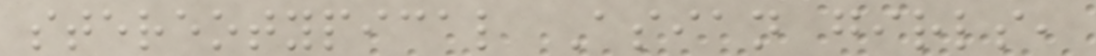stereotypical Asian girls,
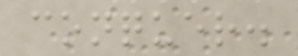conquer.
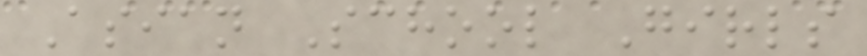Asian School Girls
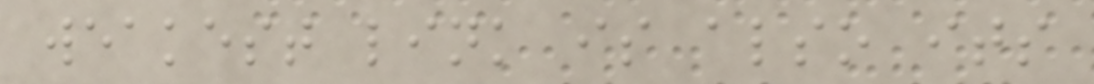weakest link is also its
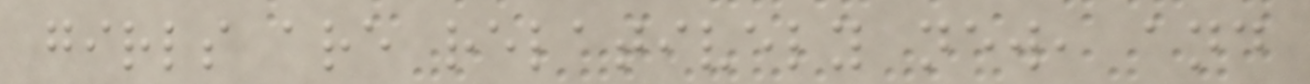girls are relatively new, and
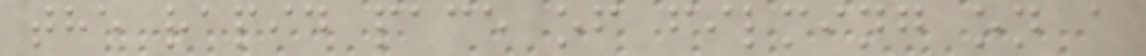the rapid pace of filming on a
